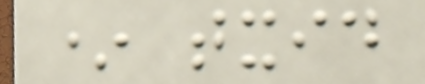* txid
